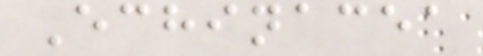Echinacea
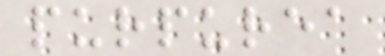purpurea
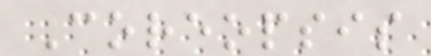Coreopsis
